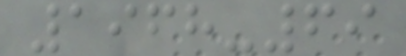1968-69
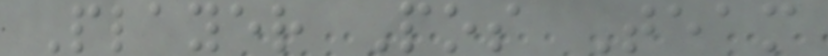Player Pos Team
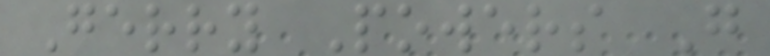Gerry Powers G
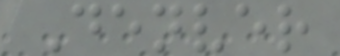Denver
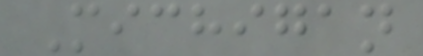Michigan
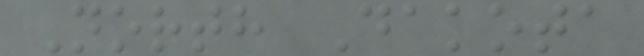North Dakota
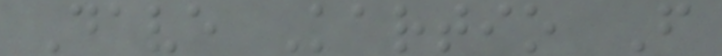Dave Kartio F
